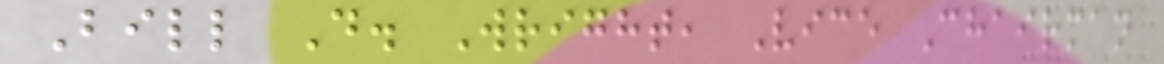Bill D. Wright, Vice Chairman
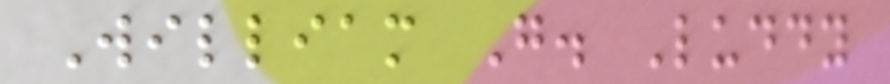William G. Luddy
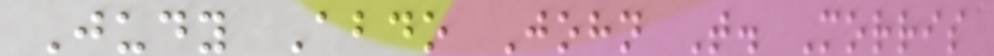Judy Abdo John T. Morris
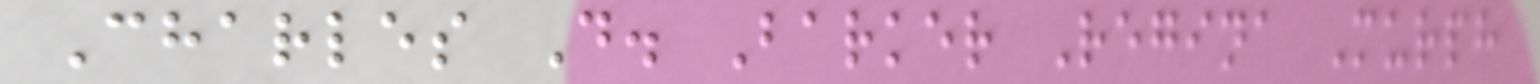Charles D. Barker Regina Murph
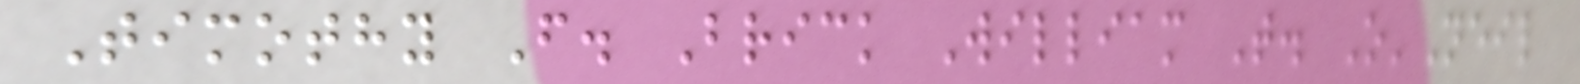Timothy F. Brick William T. O'Neil
